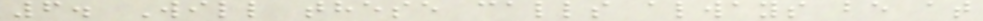6. Will these calls always be at
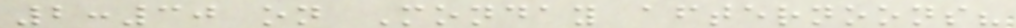2:30 on Monday afternoons?
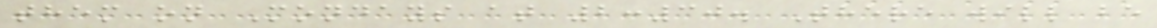them on Mondays at 2:30. There will be
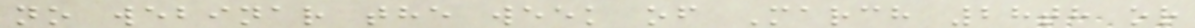no webinar the week of March 28th or
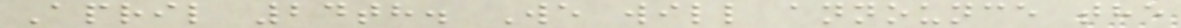April 24th. We will announce the
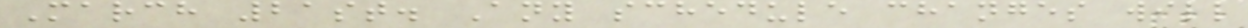March 21st. Any schedule changes will
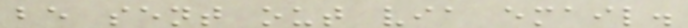be sent out via email.
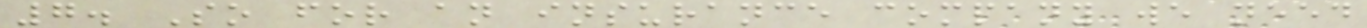7. So for an insurance company we need
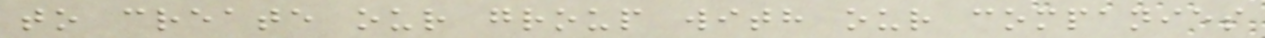to create our group with our companies
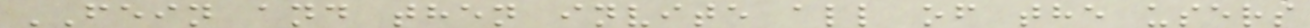FEIN and then invite all of the users
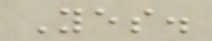Yes.
